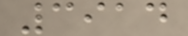3914
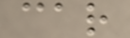car
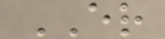ER
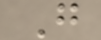G
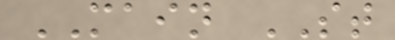MAIN ST
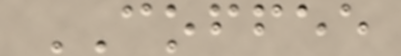COFFEE
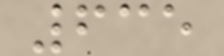635
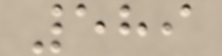589
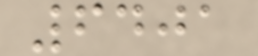6401
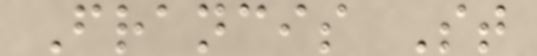Francis St
